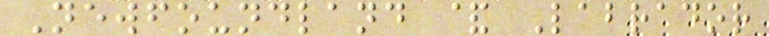Newfoundland & Labrador
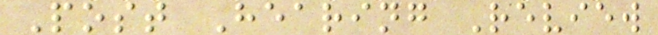Post Hearing Review
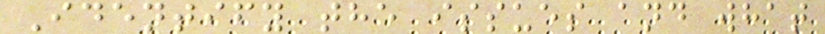Identify the issues and what
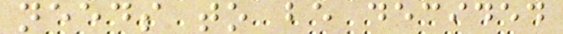needs to be decided
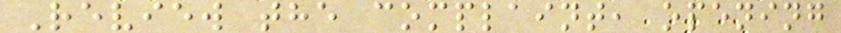Review the complaint, opening
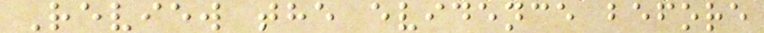Review the evidence before
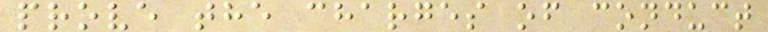prove the charges of conduct
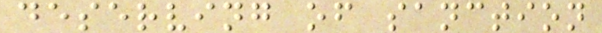deserving of sanction
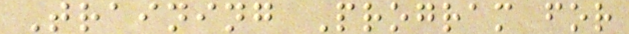Training Program for
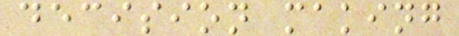decision making
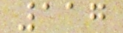117
